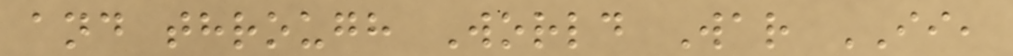and through World War II,
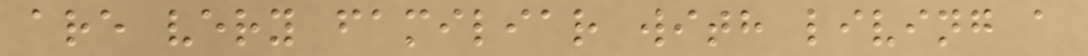are very familiar with living a
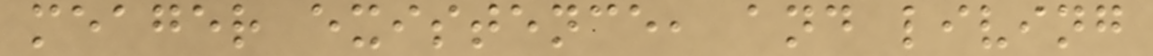meager existence, and living
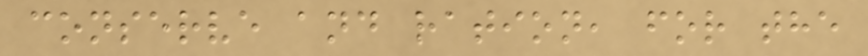conserve and ration, for the
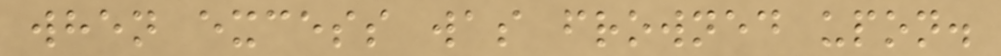when excess was frowned upon.
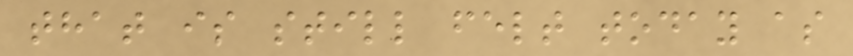that is still felt today as
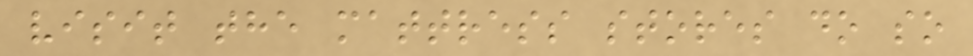visit the mattress stores do so
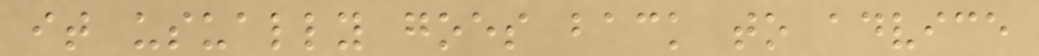it usually goes back to advice
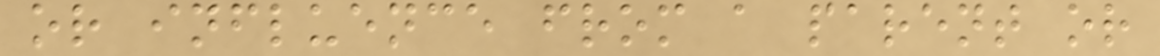or influence from a parent or
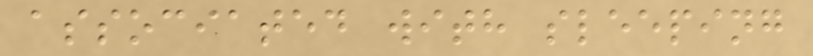associated with sleeping
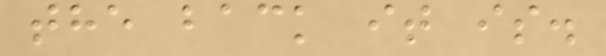the back it is.
